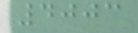4003
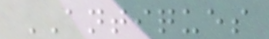ANTIQUES
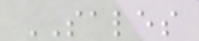SALES
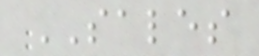SALES
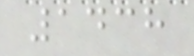1438
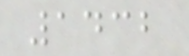1432
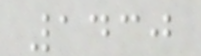1430
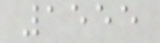1555
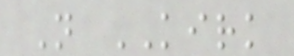N KIRK
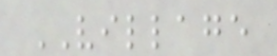VILLAGE
